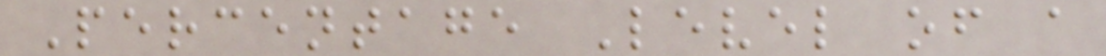Percentage Level of a
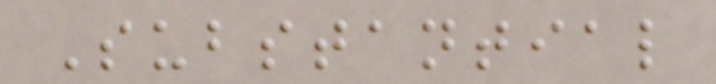Substantial
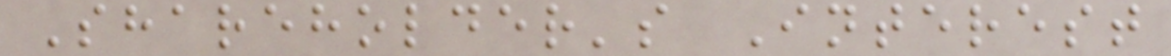Shareholder's Interest
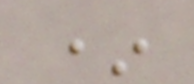*
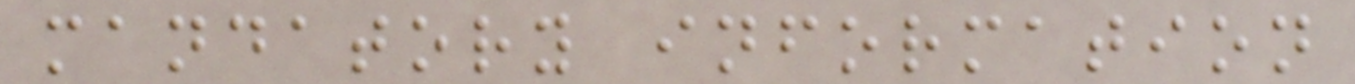mandatory information
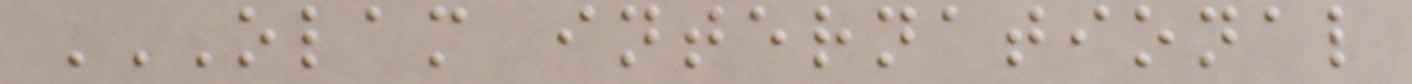OLAM INTERNATIONAL
